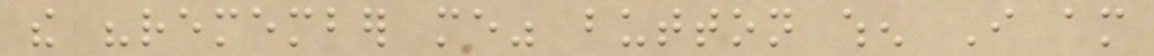the "remember me" button when I am
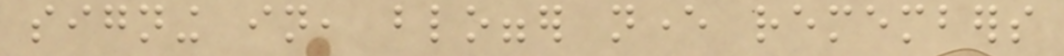signing in, blogger never remembers
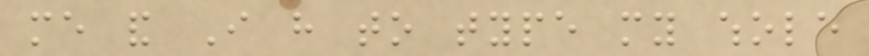me and I have to type my whole
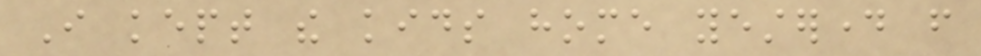I kept the kids home yesterday from
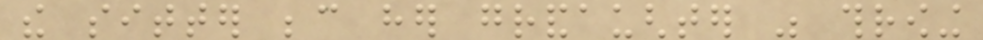the sitter because her grandaughter was throwing
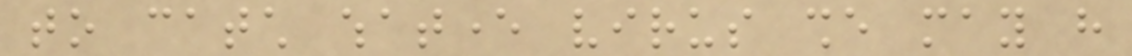to catch whatever virus she may have
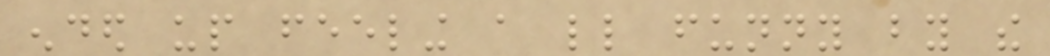ended up feeling a little funny by the
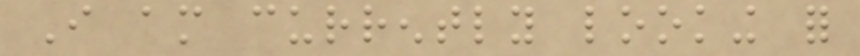I am currently looking for
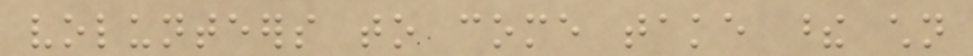volunteers to come take these children
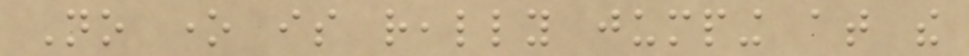No one is really jumping at the
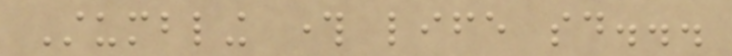Stumbling through life said...
